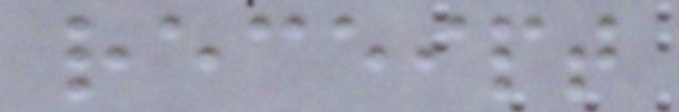receipt
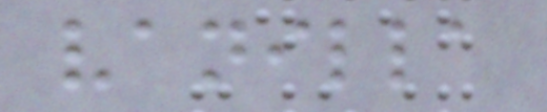vanilla
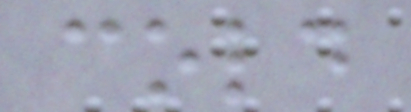cold
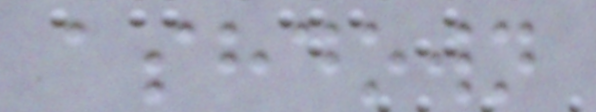ashdown
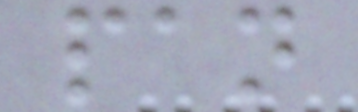pan
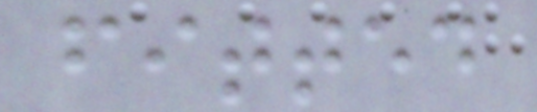fitted
